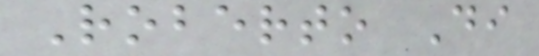Roberto Di
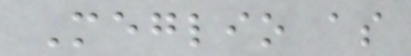Meglio as
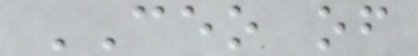CEO of
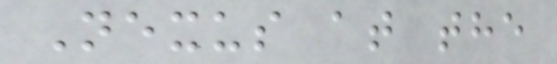Nexus at the
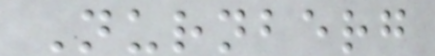Nurnberg
